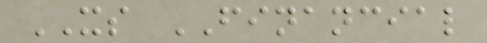XS FINANCIAL
